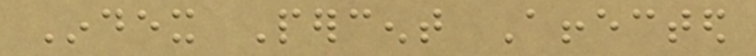Index Percent Affected
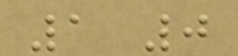1 0
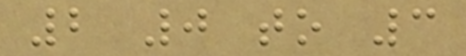2 0 to 3
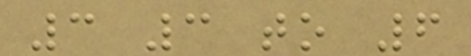3 3 to 6
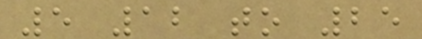5 12 to 25
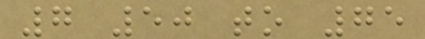7 50 to 75
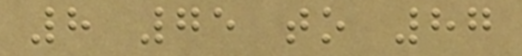8 75 to 87
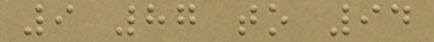9 87 to 94
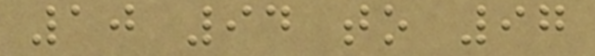10 94 to 97
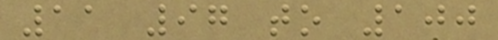11 97 to 100
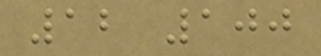12 100
